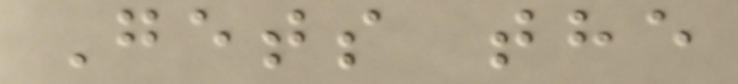Gets the
